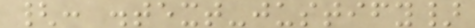{: .text-justify}
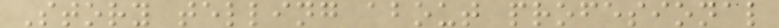Story telling about profesional
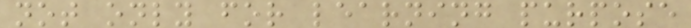not only for learning purpose
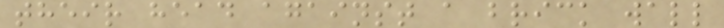their head against a brick wall
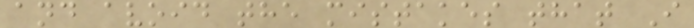and avoid the mistakes that I
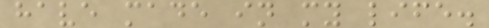have made in my life.
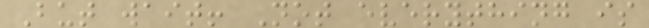But wait! Not everything is
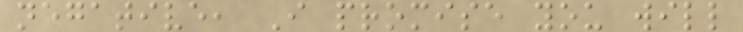negative, I promise you will
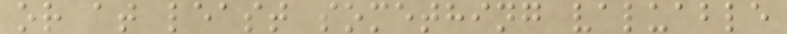or at least something valuable
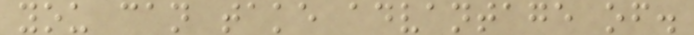you can take advantage of.
